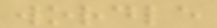wordle
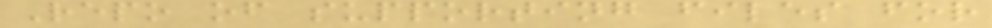Repo of supporting files for
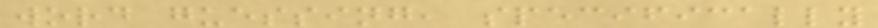word guessing, specifically
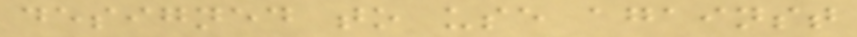designed to use against
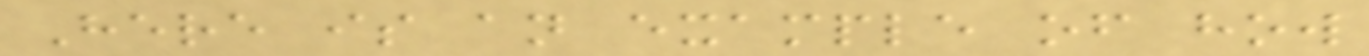Here is an example of how
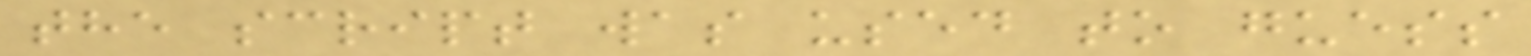the script was used to guess
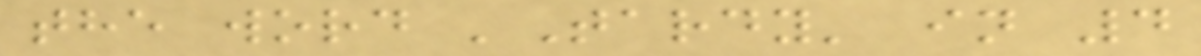the word 'Tardy' in 4
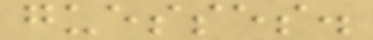guesses.
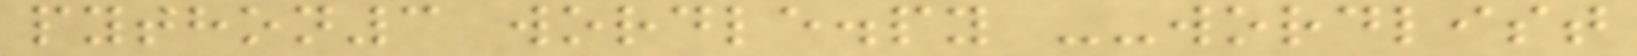python3 wordle.py --wordlist
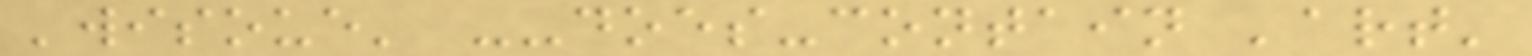'wisoue' --does-contain 'art'
